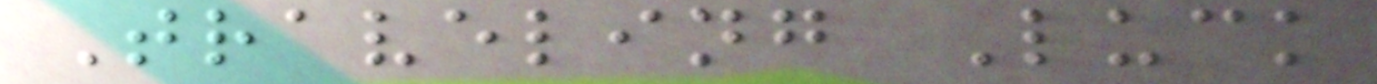Traveling Luck
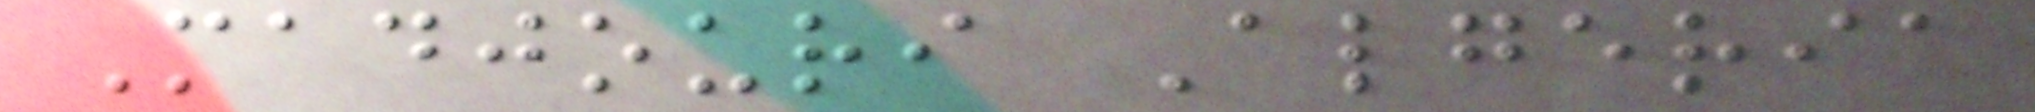Madjouri Algeria
